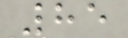85
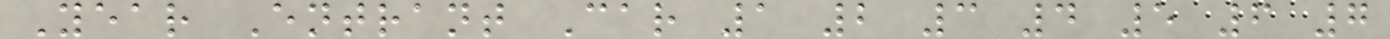Year Entrant Car 1 2 3 4 5 6 7
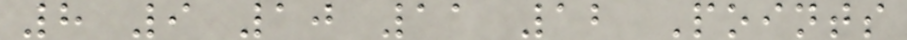8 9 10 11 12 Points
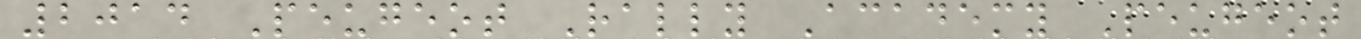2014 Peugeot Rally Academy Peugeot
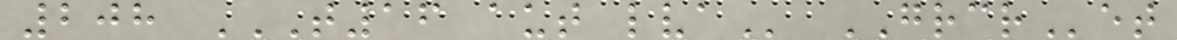208 T16 AUT LVA GRCRet
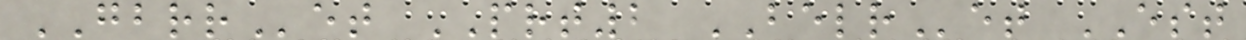GBRRet PRT2 BELRet EST
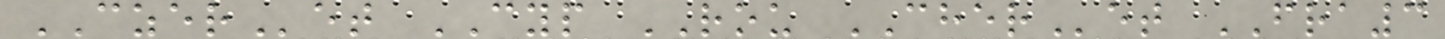CZERet CYP ROU CHERet FRA3
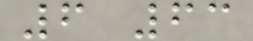6 63
